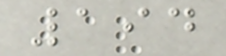194
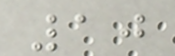10
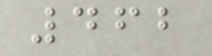462
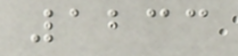1233
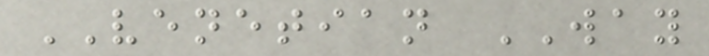VENETIAN WAY
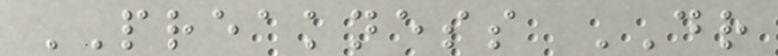PREAKNESS DR
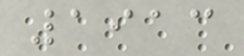1913
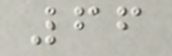66
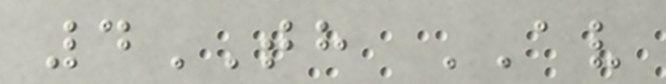4TH AV
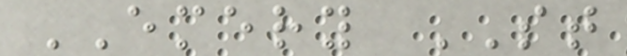EMERY ST
